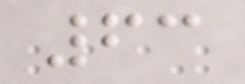63
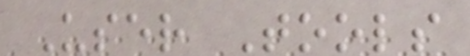User Tools
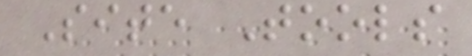Site Tools
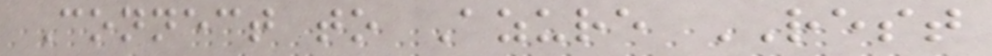Connect to Azure REST
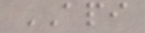API
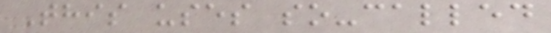This uses so-called
